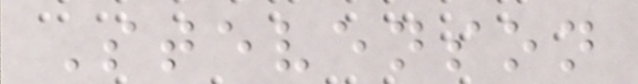Stevenson
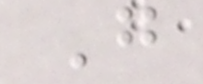G
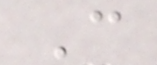C
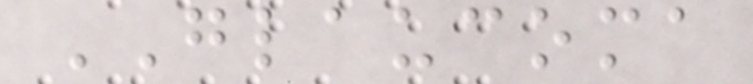GLAUCOMA
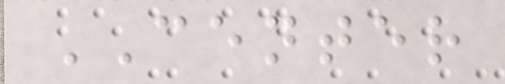CENTER
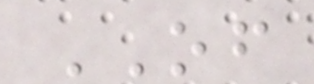OF
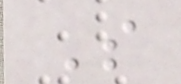S
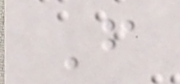F
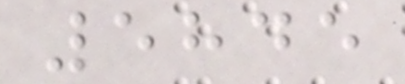5845
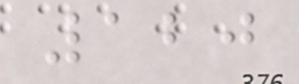120
